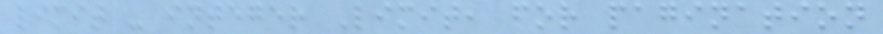limit - integer Limit, for pagination
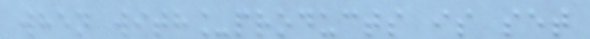when with_products is set
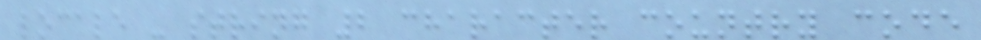locale - string 2 character country code
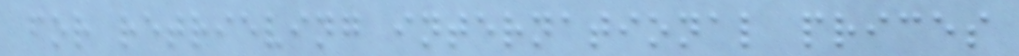for retrieving international prices
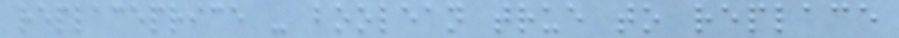replaceprice - boolean true to replace
